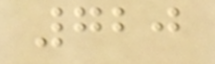720
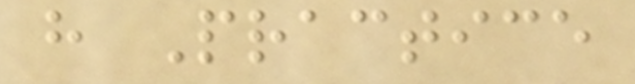h Practice
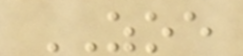ZOE
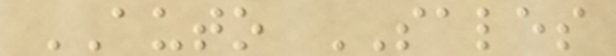AUTO SALES
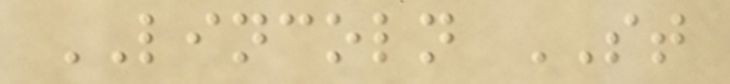LINCOLN ST
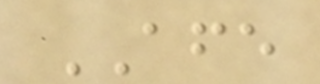AFE
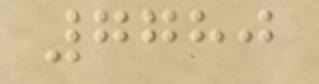7780
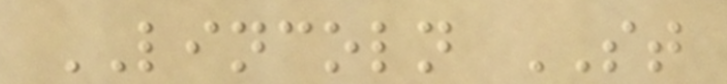LINCOLN ST
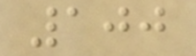100
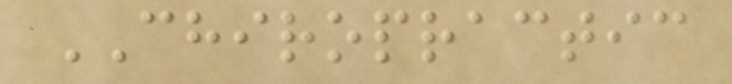CHIROPRACTIC
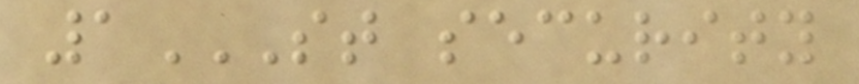1ST SECURITY
